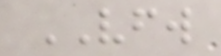VFW
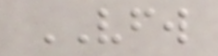VFW
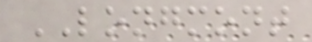LONGMONT
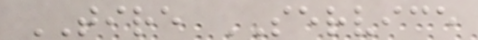TIRE SERVICE
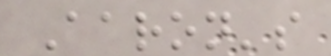Aaron's
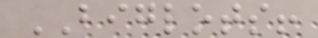BIGLOTS!
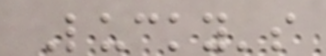Lucky's
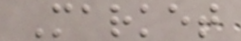Market
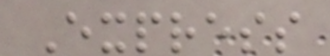Express
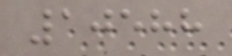10588
